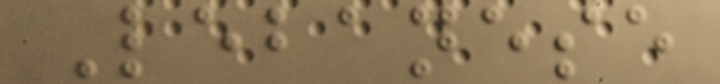Lebanese
